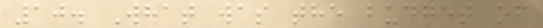10. What was the budget of
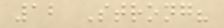12 Strong?
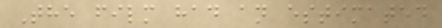The film had an estimated
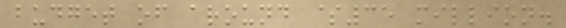budget of around $35 million.
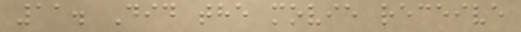11. Did the movie receive
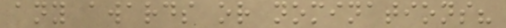any awards or nominations?
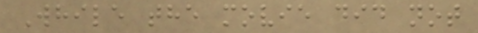While the movie did not
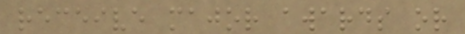receive major awards or
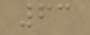63
